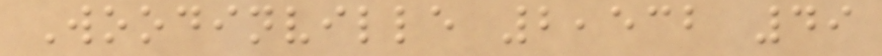Woodinville 2,532 49
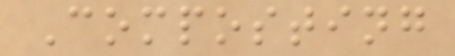Composting
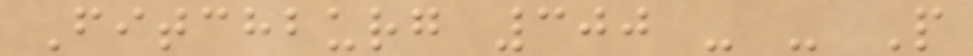Fitchburg 300 - - P
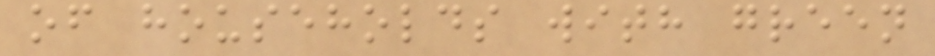of households with green
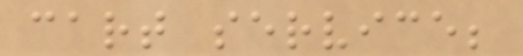cart service;
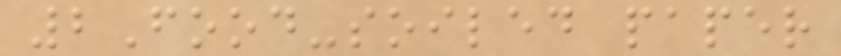2Food-soiled paper
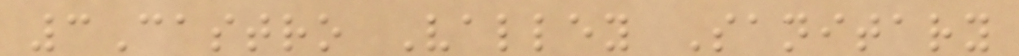3Castro Valley Sanitary
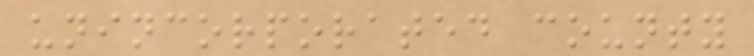unincorporated county
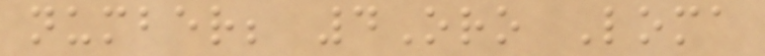number; 4Oro Loma
